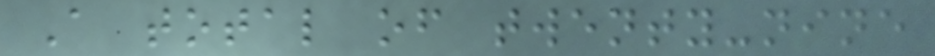A total of twenty-nine
